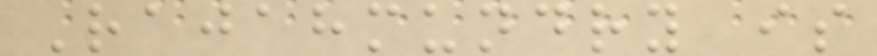Rajahmundry is
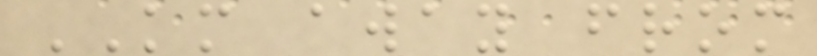KM away from
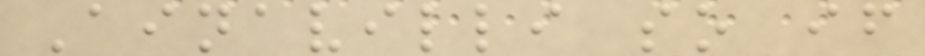Ainavilli so if
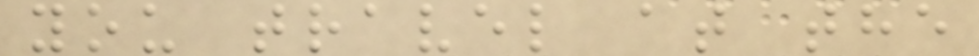you travel at the
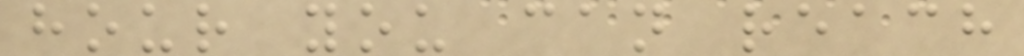hour you can reach
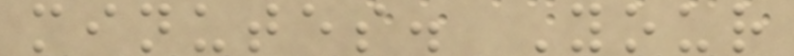minutes. Your
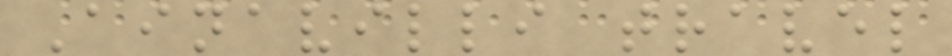Ainavilli travel
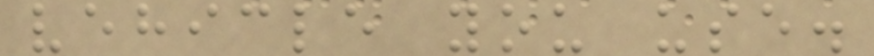vehicle you use.
